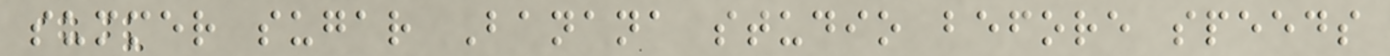summer sugar Banana studio before speeds
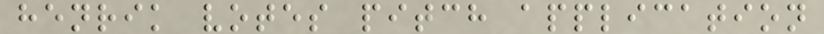henrik votes pitch application
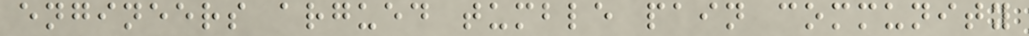engineers argued tumble pain community
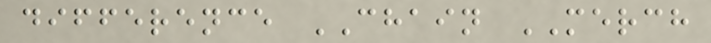difference CHAIN MERCH
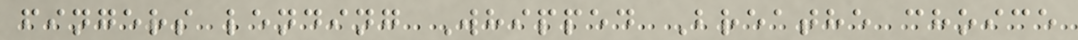fingers lending Whipped Breathe choice
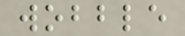wobble
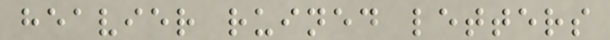heavier ruined letters
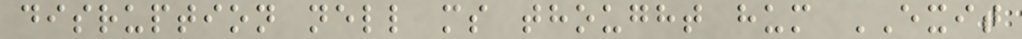disruption nell ms thought hum EXIT
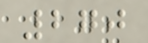270
